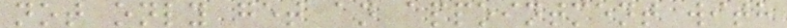not only get an appointment with
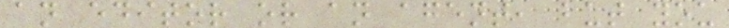an editor or an agent, but you
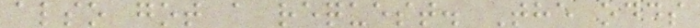also got a request. The odds
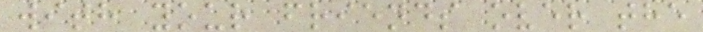with your friends over the
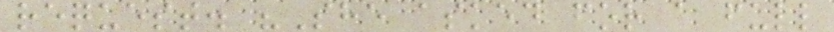request. "She asked for a full
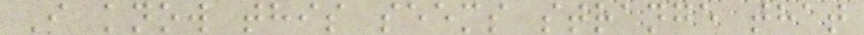I know this seems strange that
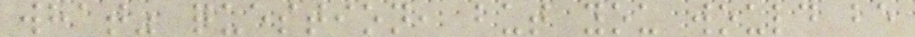what" question, but you would be
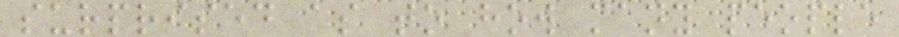surprised as to how many people
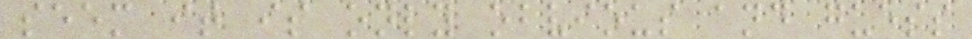seem it is only obvious and guess
